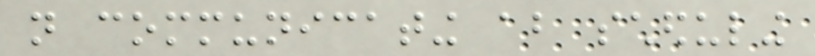not communicating about scheduling
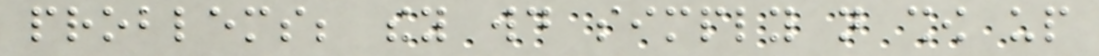problems; they would simply not show up
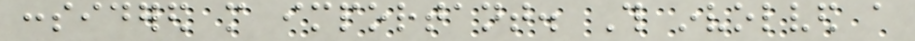considered more important. This involved a
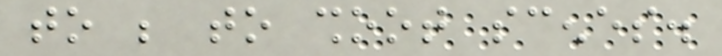to be to shoot scenes.
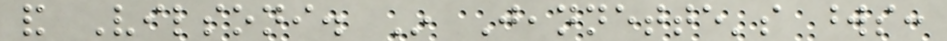and Vilsoni. In Jeannette's words:
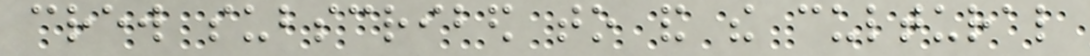crew subscribed to and the cultural
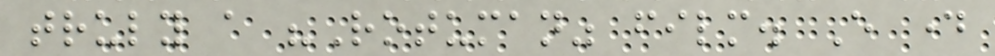truly a "Rotuman" film. Every day
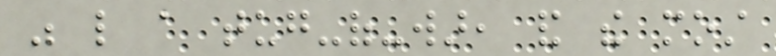was like a tug-of-war, and the most
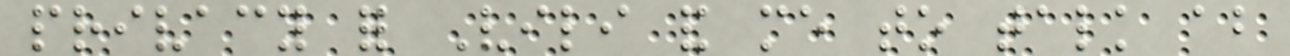privacy for Vili and me to talk about
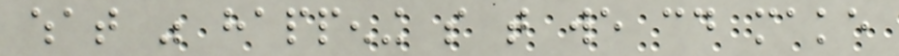what was happening so that we could make
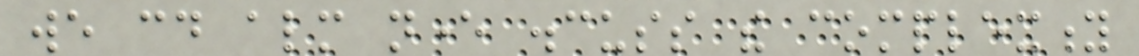we could almost never discuss the complexity
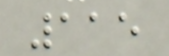115
